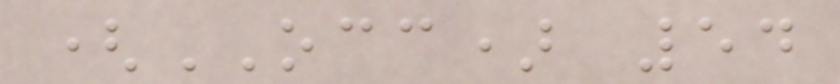(OCC) 54
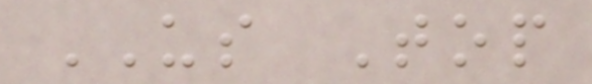US Top
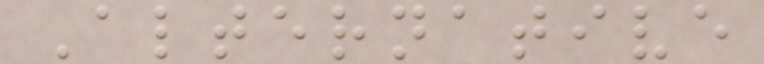Alternative
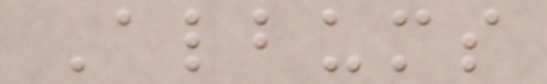Albums
